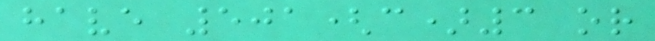have 501(c)3 or
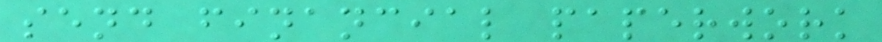send financial paperwork
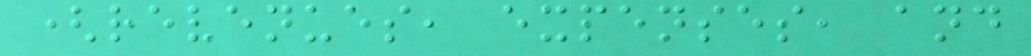(revenues, expenses, and
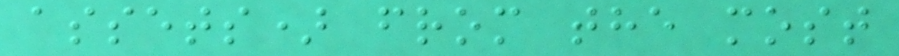assets) from the most
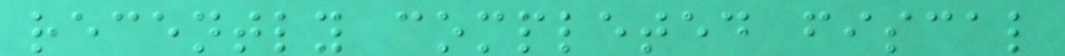recently completed fiscal
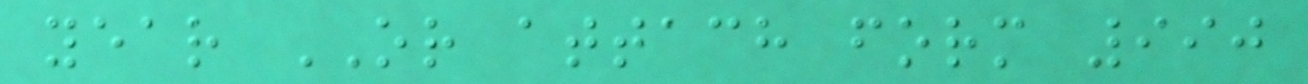year OR attach form 990
